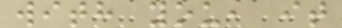with you, it
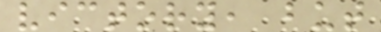victory, but
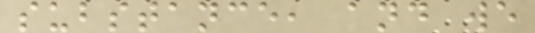substance, and we
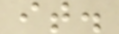it.
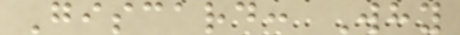Giscard: Why
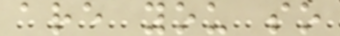are you so
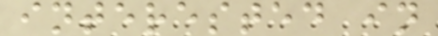interested in
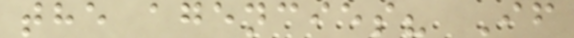the agencies? If
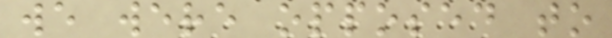we were opposed to
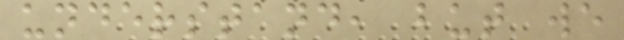understand, but we
